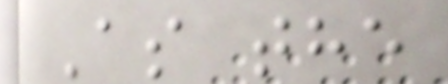As the
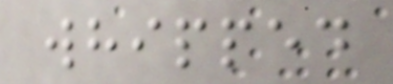whipped
